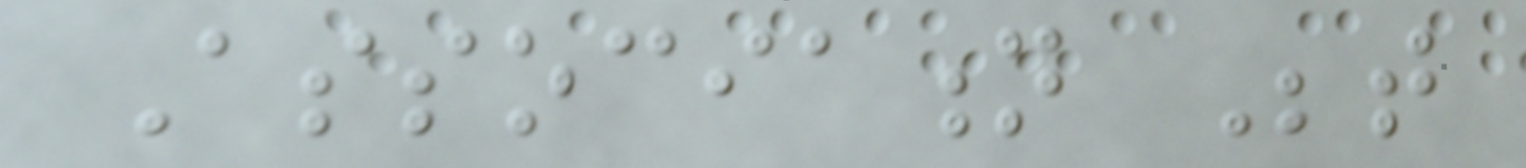Association Between
